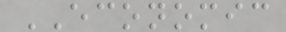ECONOMIC
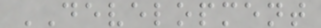DEVELOPMENT
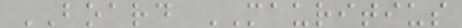BOARD MAURITIUS
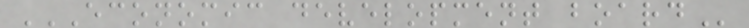ECONOMIC DEVELOPMENT BOARD
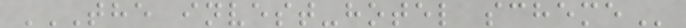THE INVEST-HOTEL SCHEME
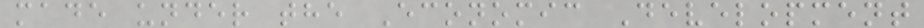made under the Economic Development
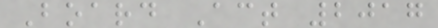Board Act 2017
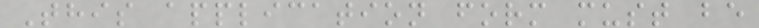This application form must be
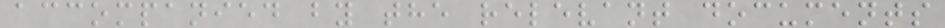accompanied by the relevant documents
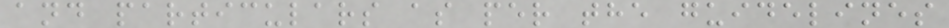and particulars as per the guidelines
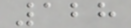128
